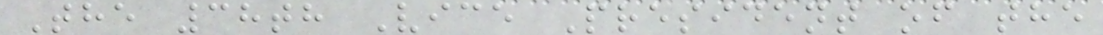The 38th Vice President of the
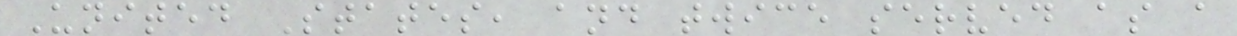United States, and twice served as a
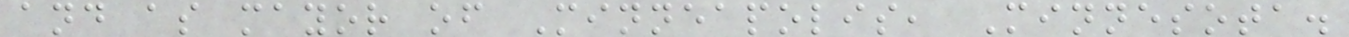and as mayor of Minneapolis, Minnesota.
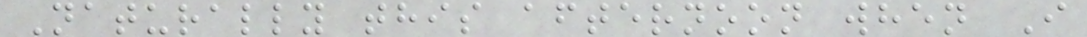Naturally this afternoon when I
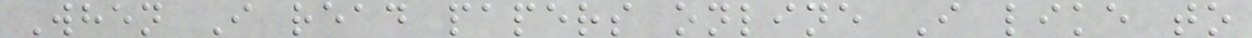When I read papers online I like to
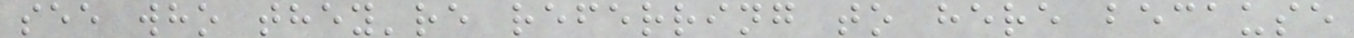see who they're referring to here because
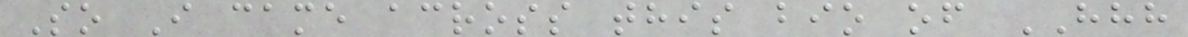So I came across this bio of HHH
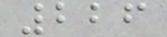226
